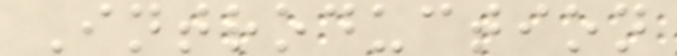Introduction
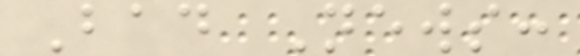Bad News:
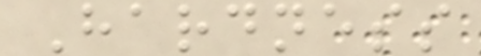Hardness
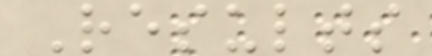Results
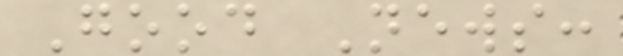Good News:
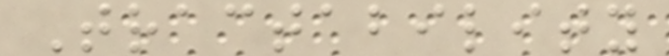Tractability
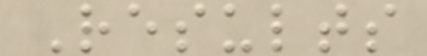Results
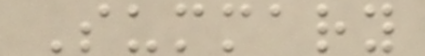Summary
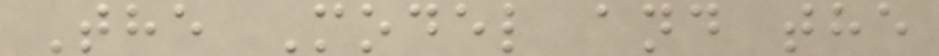The Model and the
